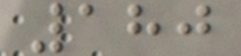180
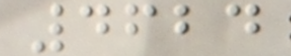4624
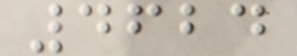4624
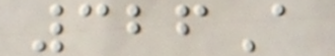326A
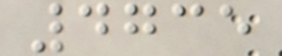4735
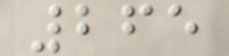265
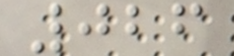026
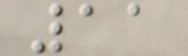11
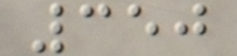350
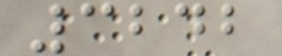3242
